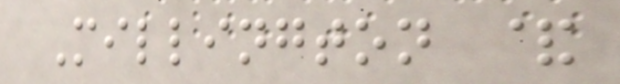Millington &
